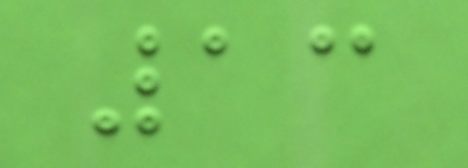13
